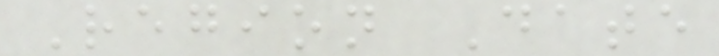Region Date
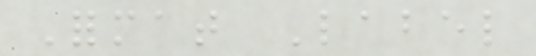Format Label
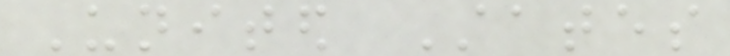United States
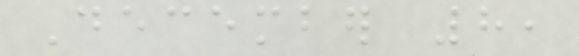December 8,
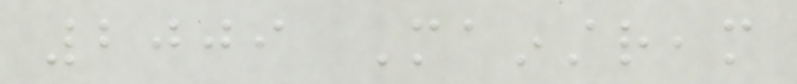2009 Mainstream
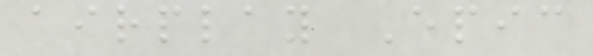airplay Epic
